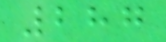287
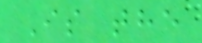Is the
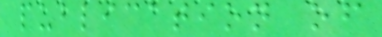publication of
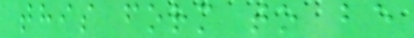this form to be
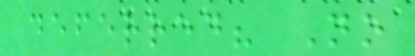deferred? No
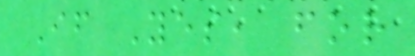If Yes, for
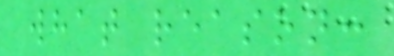what reason:
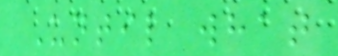Until what
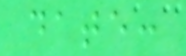date:
